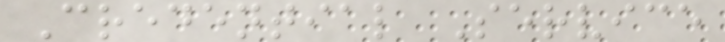Credential Service
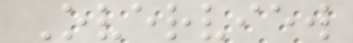Overview
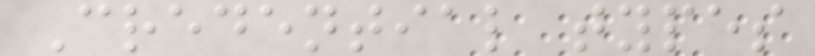Credential types
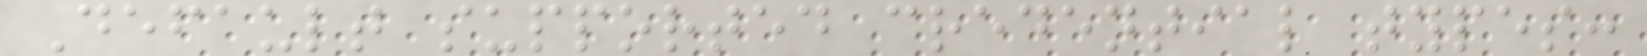Default supported credential types:
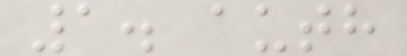1. auth
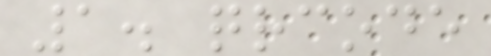1. qrcode
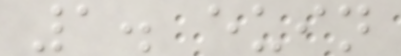1. euin
